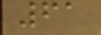61
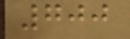700
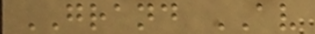GRAND AV
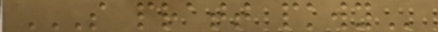S PRATT PKWY
